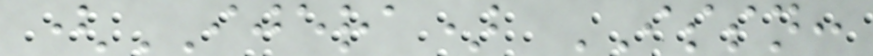(IJERA) ISSN:
